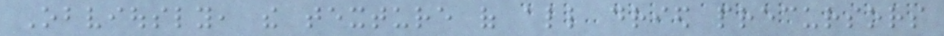Obviously, the texture of all dried precursors
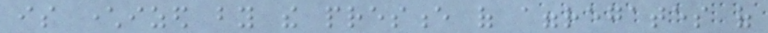is characterized by the presence of aggregates of
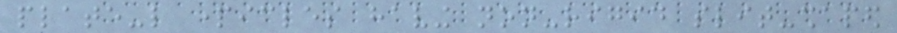plate-like particles having non-rigid slit-shaped
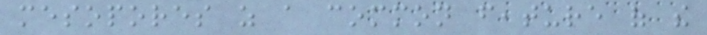mesopores as a common feature of the
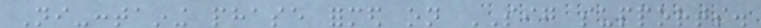Ni-containing phase formed on SIG supports.
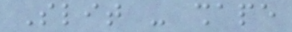Slit - shape
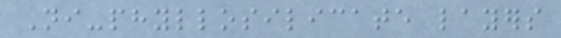Ni-phyllosilicate layers
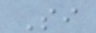Si
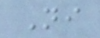Ni
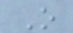O
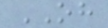OH
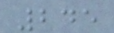245
